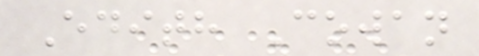Edith Cowan
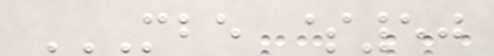MBE $50
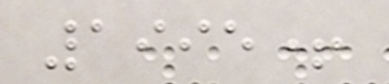1995+
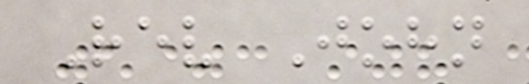Rev John
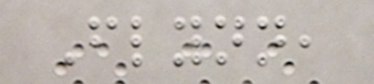Flynn,
